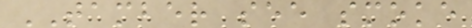TAMBER see smoke
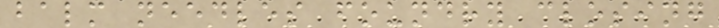balm needles foundry closing
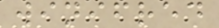winifred
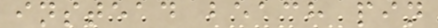instead beach pin
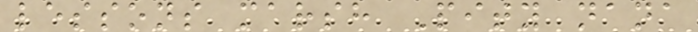lessons marsh Pity nana
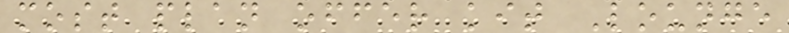most plan offer kit Lounge
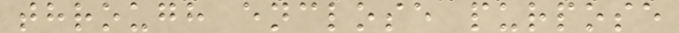through enclose purpose
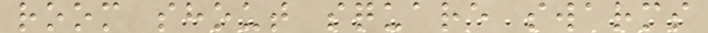room shout square swarms
